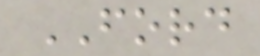FORD
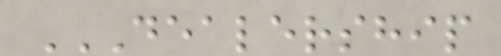DEALERSHIP
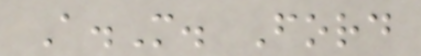A.M. Ford
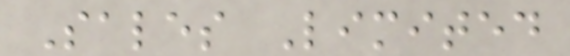Sales Limited
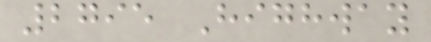2795 Highway
